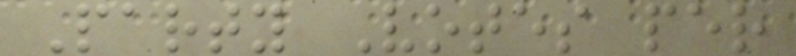Party Votes per
